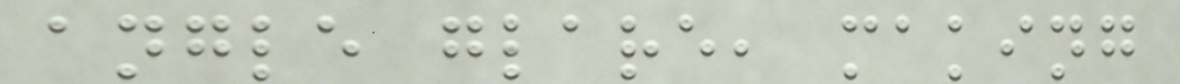angle glare, making
